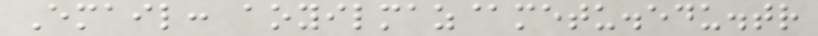Email: aoyilmaz@metu.edu.tr
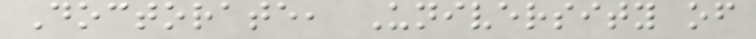Doctorate, University of
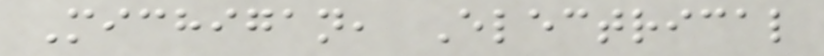Michigan, Electrical
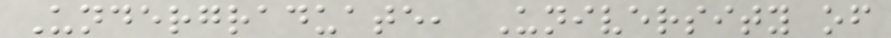Undergraduate, University of
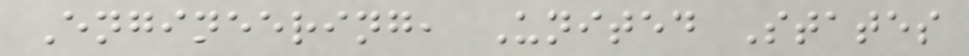Engineering, United States
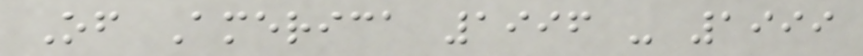Of America 1996 - 1999
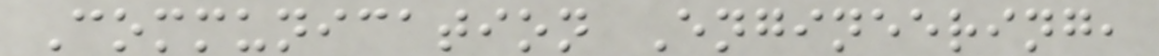Communication Engineering,
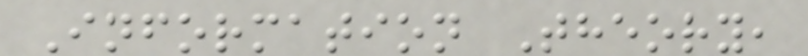Information Theory,
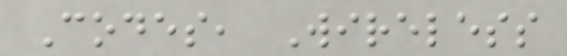Codes, Wireless
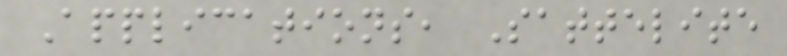Applications, Sattelite
